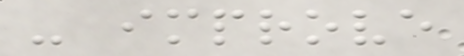- improve
